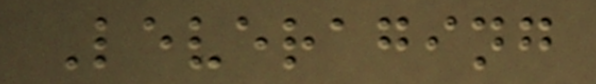Leveraging
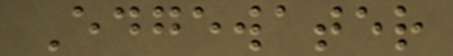Edgewater
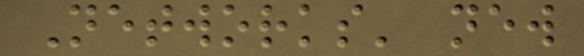Networks' new
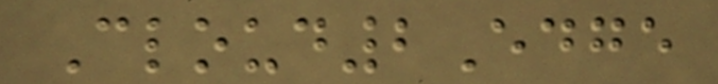Cloud2Edge
